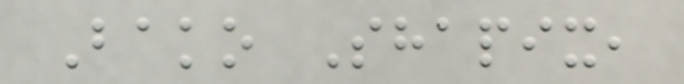Bako Shapix,
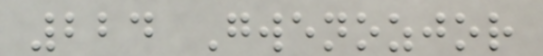224 Gwenozjor
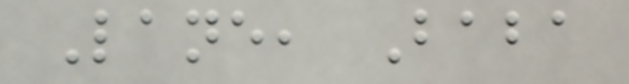Lane, Baba
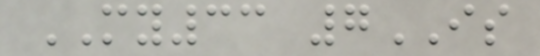MY33 7IS
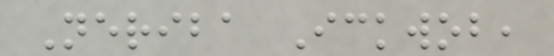Neriba Ickwob,
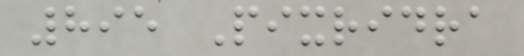895 Pixridra
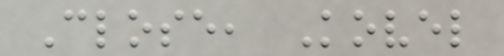Close, Kovel
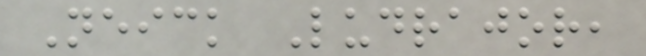Neick Ludrajor,
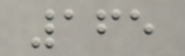165
